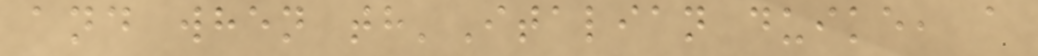and when th'Italian duike, a
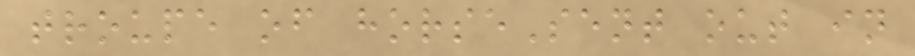troupe of horseSent out in
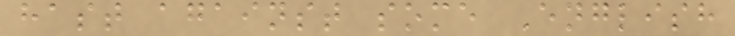hast against some English
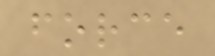force
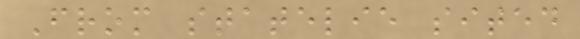From statelie sited
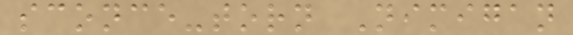sconce-torn Nimigan
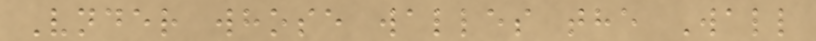Vnder whose walles the Wall
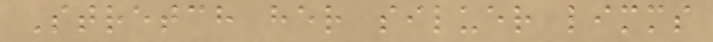Stretch her siluer limms
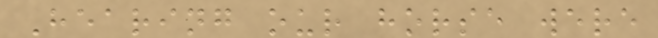Hearing our horse were
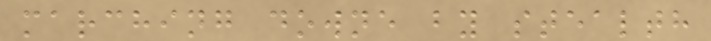marching downe by stealth
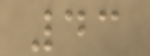43
